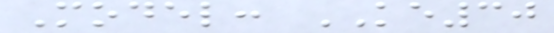Model: KE30
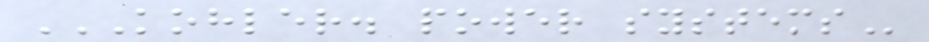KOHLER. POWER SYSTEMS
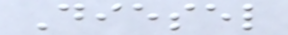Diesel
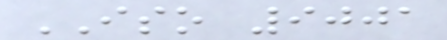ISO 9001
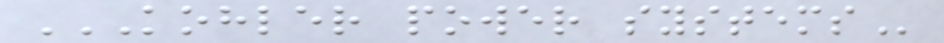KOHLER POWER SYSTEMS
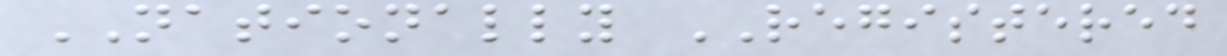NATIONALLY REGISTERED
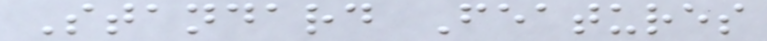Standard Features
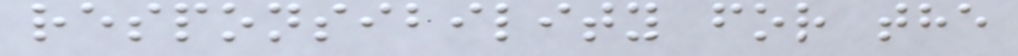responsibility for the
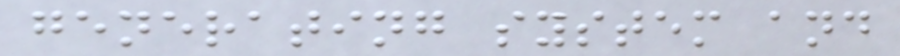generating system and
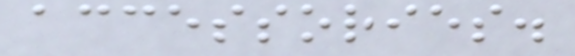accessories.
